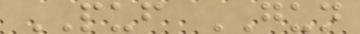PUF GUN
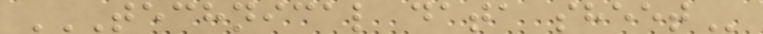TECHNICAL DATA SHEET
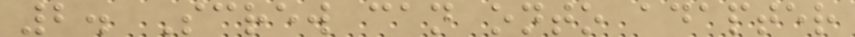2. Screw can onto adapter
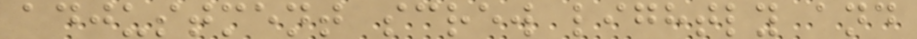adjustment screw lightly and
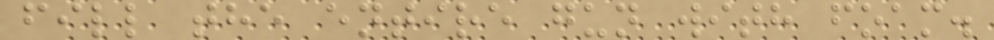fill the entire gun with foam.
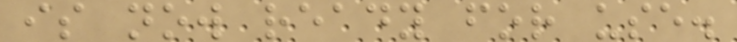is now ready for use.
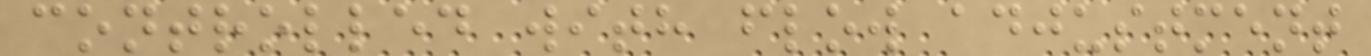controlled with flow adjustment
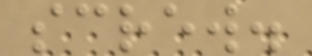screw.
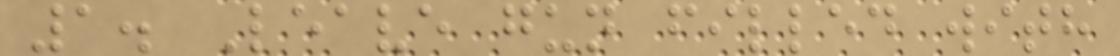1. Leave gun filled with
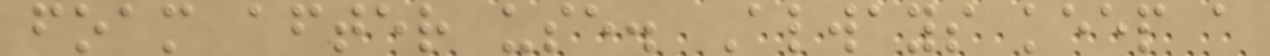foam after use. Always keep a
